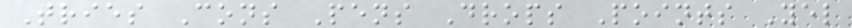Tries Cons Pens Drops Points Yel
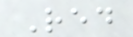Red
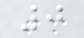0
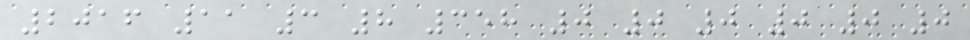2016 11 3 8 358 0 0 0 0 0 0
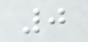0
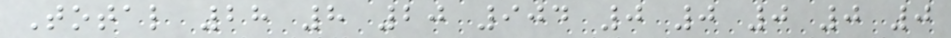Total 28 8 20 904 0 0 0 0 0
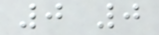0 0
